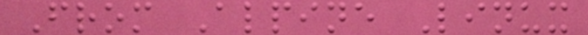From Alpine Linux
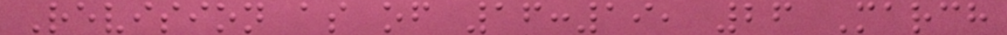Revision as of 16:19, 26 March
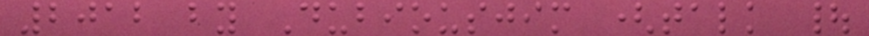2012 by Dubiousjim (talk |
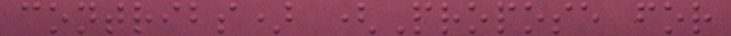contribs) (Propose for
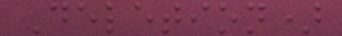Deletion)
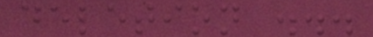deletion ...
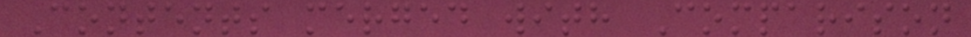Contents merged with Comparison
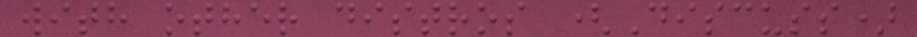with other distros (Discuss)
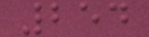254
